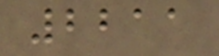2211
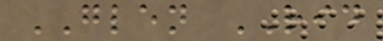GLEN RID
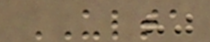ULTA
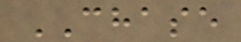CHASE
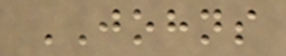JOHNS
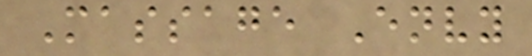Massage Envy
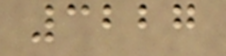3227
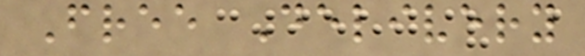Free Delivery
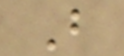B
